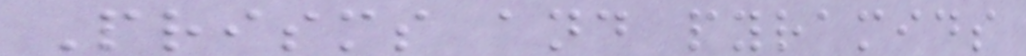Prisms and pyramids
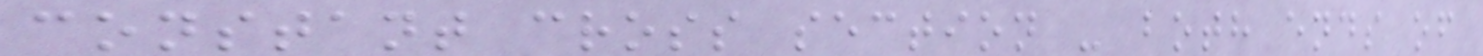constant cross section - both ends of
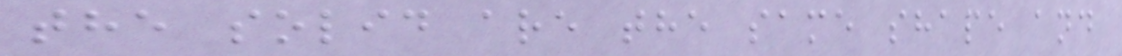the solid are the same shape and
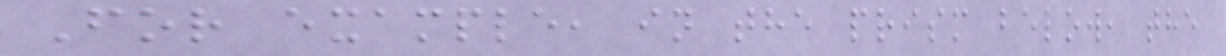For example, in the prism below, the
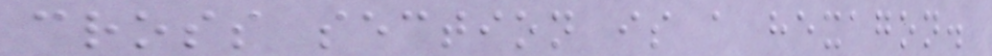cross section is a hexagon.
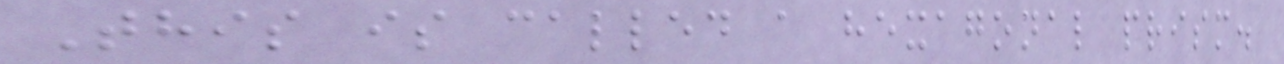This is called a hexagonal prism.
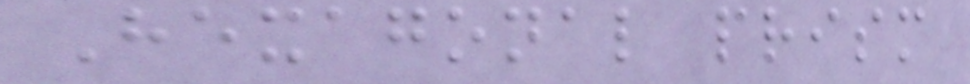Hexagonal prism
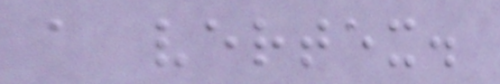a vertex.
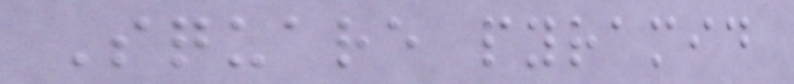Square pyramid
